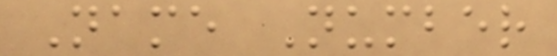Name Number
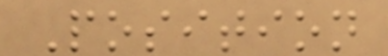Position
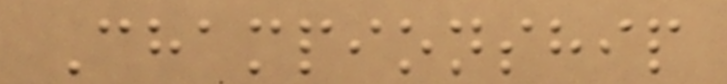Championship
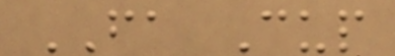FA Cup
